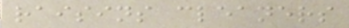raisins cleaners
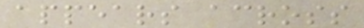appears across
